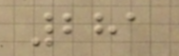281
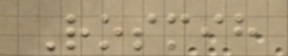Rosmih
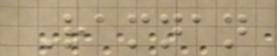Ramnan
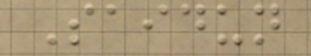Saidun
